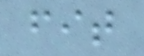fit
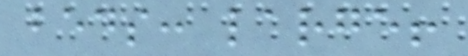beds: large!
